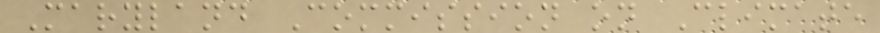Maryland Commission on Climate
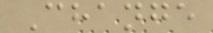Change
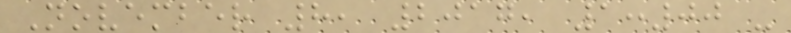November 8, 2017, 1:00 -
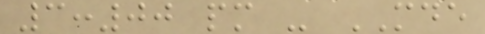3:00 pm - MDE
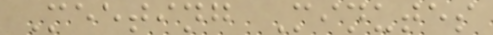Meeting Minutes
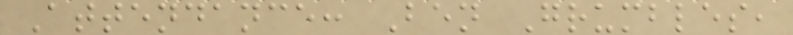Attendance: Ben Grumbles,
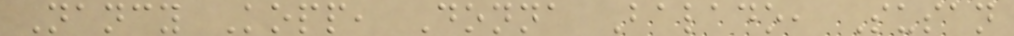Nancy Kopp, Donna Balado, Susan
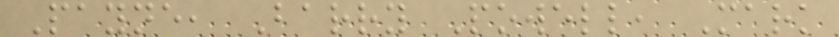Payne, Barry Powell, Mark
